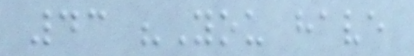43 "You have
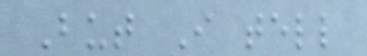But I tell
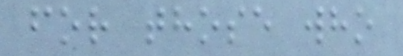for those who
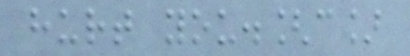hurt you.[c]
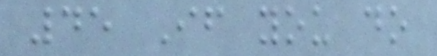45 If you do
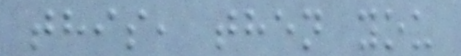this, then you
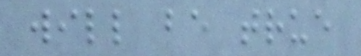will be true
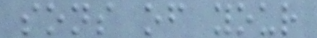sons of your
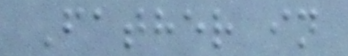Father in
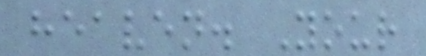heaven. Your
